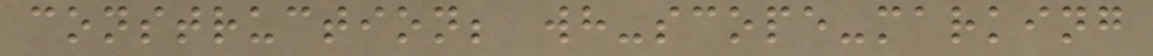construction; wh-scope-marking
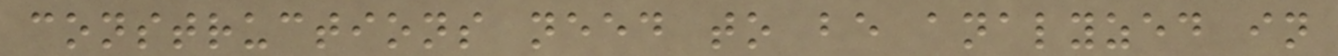constructions need to be analyzed in
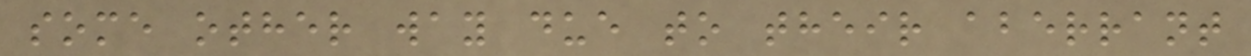some other way due to their aberrant
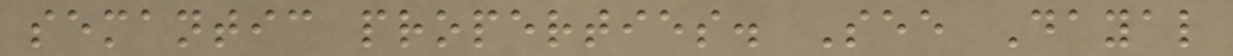semantic properties. See Dayal
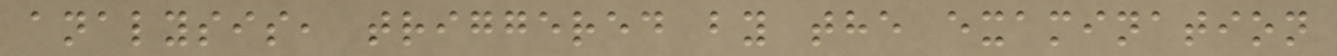analysis, triggered by the examination
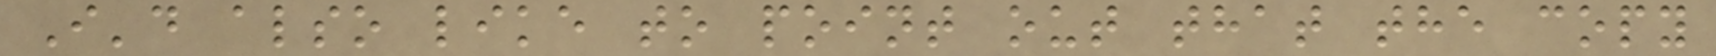I'd also like to point out that the copy
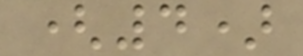(4)
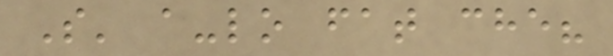S' a-lo fat che?
